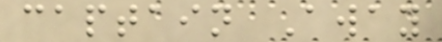captain Away
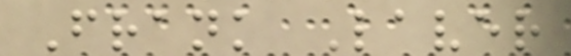Frank Laver
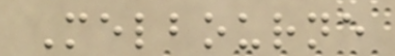Melbourne
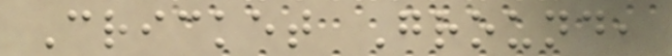Cricket Ground,
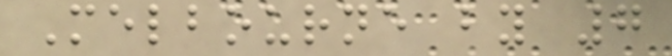Melbourne by 7
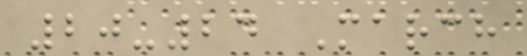20-24 March
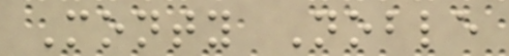Monty Noble
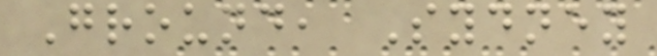Ground, Sydney
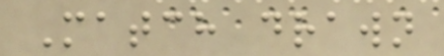Match drawn
